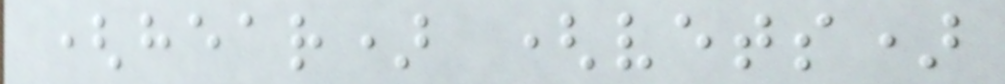(hear) (vets)
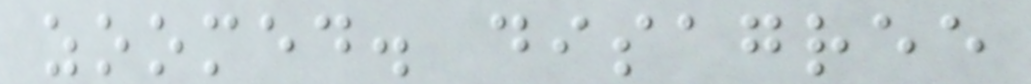zoomed. disagree
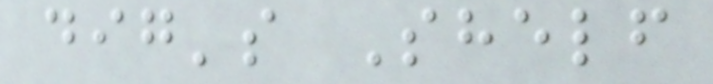dig's Shelf
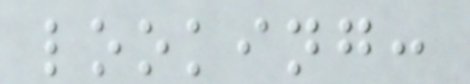looking:
